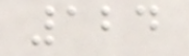124
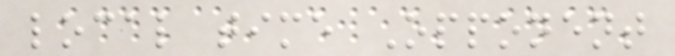local time Opponent
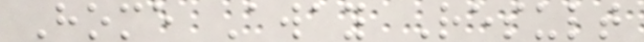Home Away Result
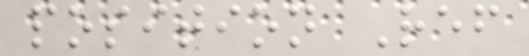position Ref
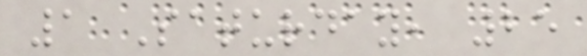1 Saturday, 25
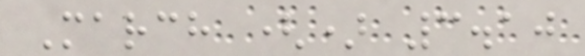March () 3.10
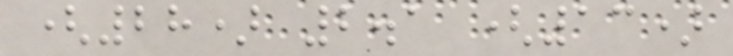(28) 2.1 (13)
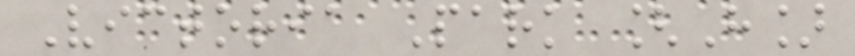Victoria Park [H]
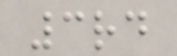3rd
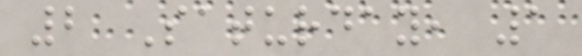2 Saturday, 1
